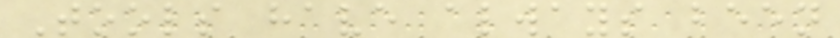Tools have always been
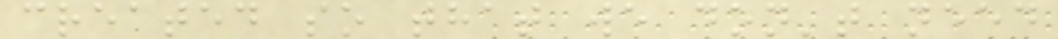created so that we don't need
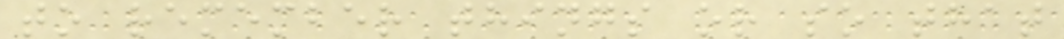to remember things or so that
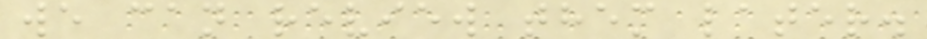we can review them later.
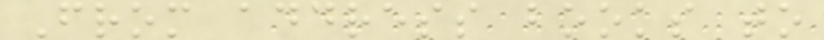From address books to
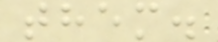them.
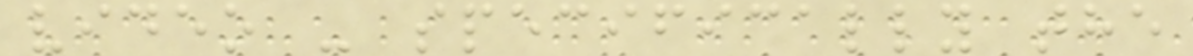video - specifically the
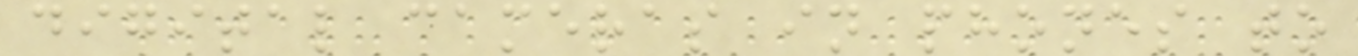digital cameras in phones to
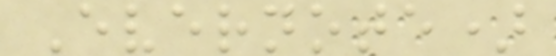Evernote)
